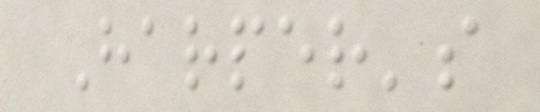Harper's
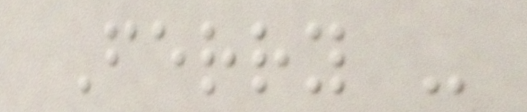Ferry -
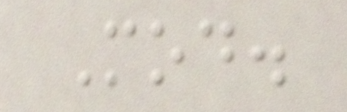Mod.
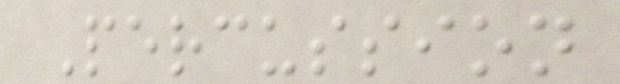Percussion
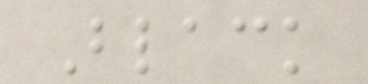Black
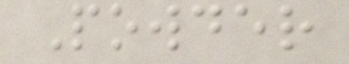Powder
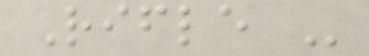Rifle -
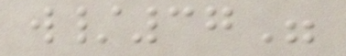w/37"
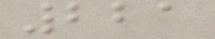221
